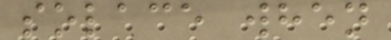solace when
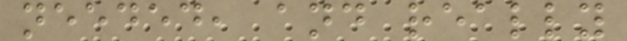needed, and really
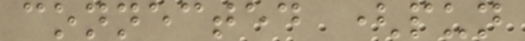connected (pun
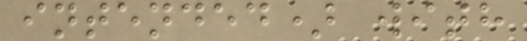intended) with
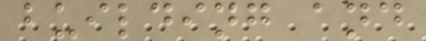building and
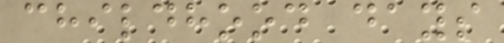childhood days
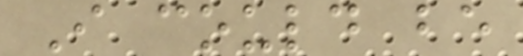I could be
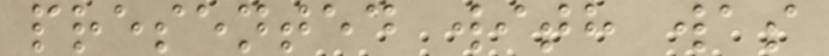presented with was
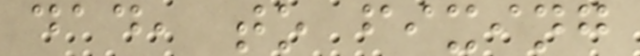dad, to fixing
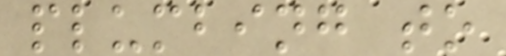plumbing to
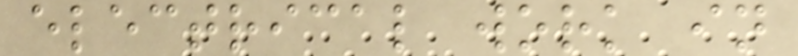electrical work in
